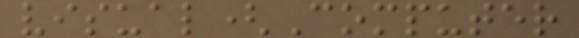visual(Computer
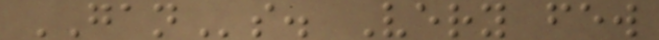GANs. Very few
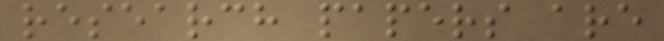research papers are
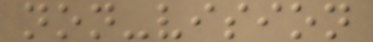non-vision
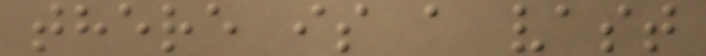there is a vast
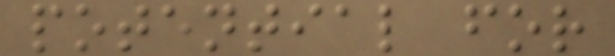potential for
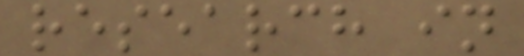research in
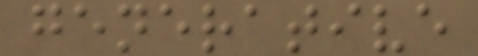generative
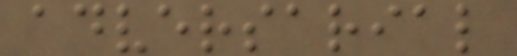adversarial
